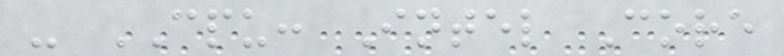- CPU: Intel Core
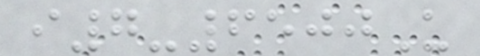i7-6500U
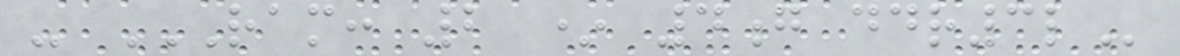- RAM: 2 * 4G DDR3L
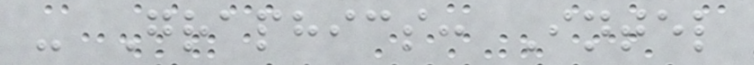- Graphics: Intel
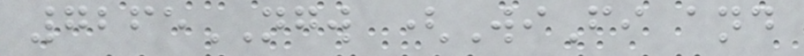7265NGW (WiFi and
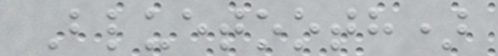Bluetooth)
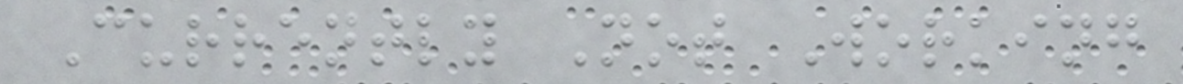Currently Not Working
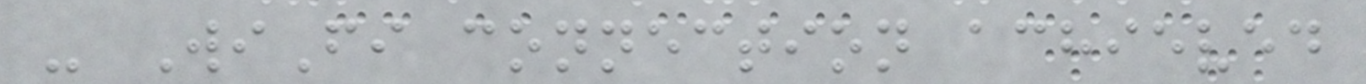- WiFi connection achieved
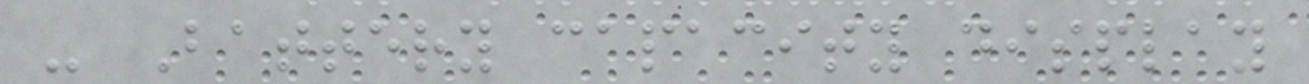- Battery capacity display
